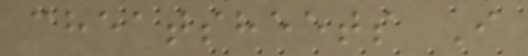cheatsheets I
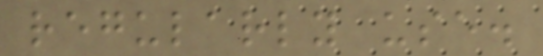regularly use.
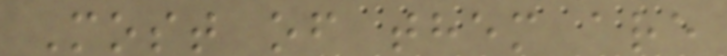Most of them are
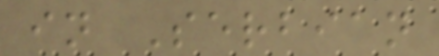in Serbian
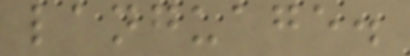language.
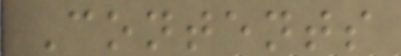Contents
